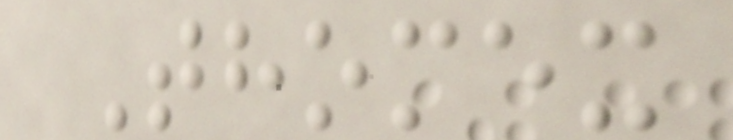Thomex
